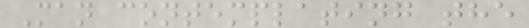Man contemplating the
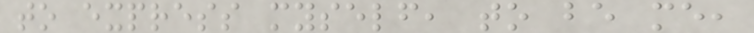to express myself, to be me,
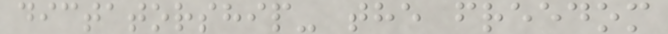dictatorship- the freedom
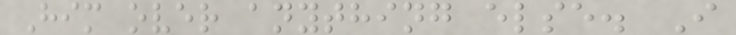Him over anything else. I
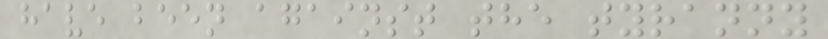have been against the tyranny
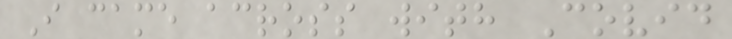I came across with Covid
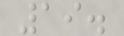19.
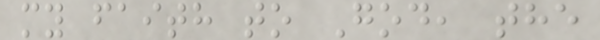my faith to God, the
